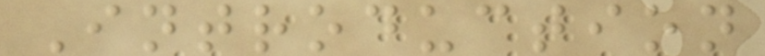Introduction
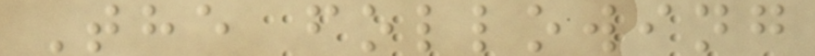The following
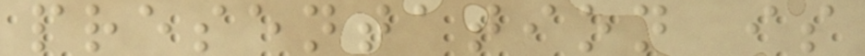presentation is
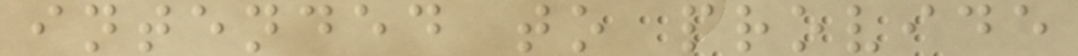intended to provide
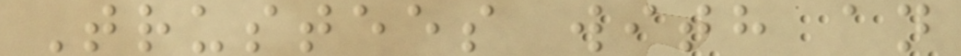Trustees with an
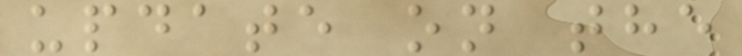update on the
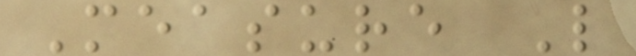Measure L
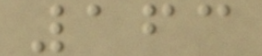163
